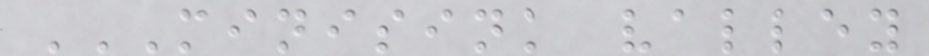MINISINK VALLEY
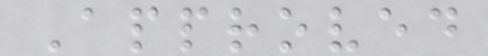Approved
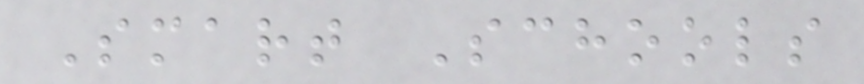Smart Schools
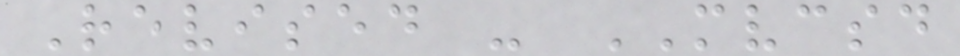Revised - MVCSD
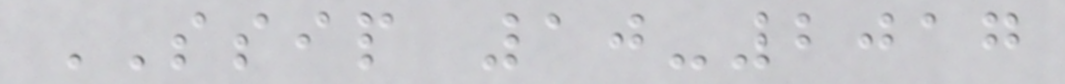SSIP 10-2017
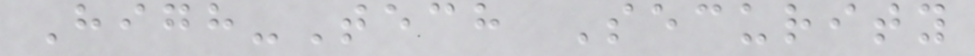High-Tech Security
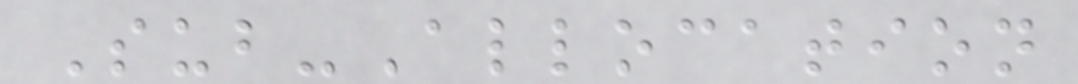Sub-Allocation
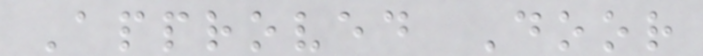Approved Door
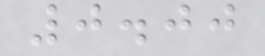0.00
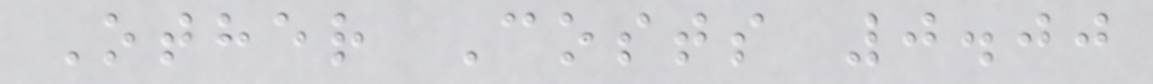Other Costs 0.00
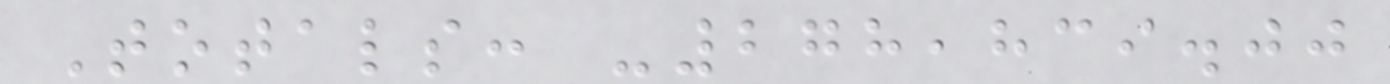Totals: -278,839.00
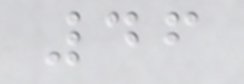46
